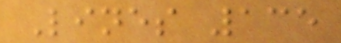Lines 135
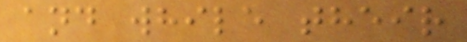and while their
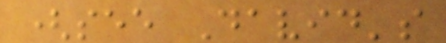(see David's
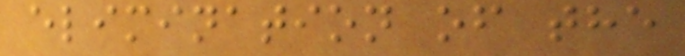elimination of the
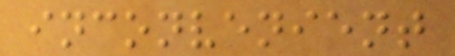inconvenient
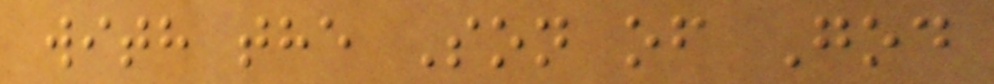with the Son of God
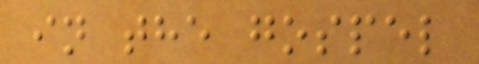in the gospel
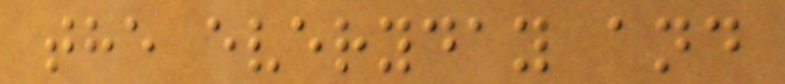the everyday and
